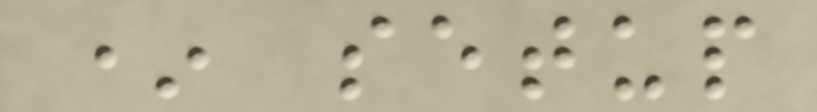* setup
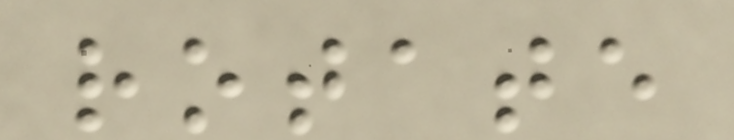rotate
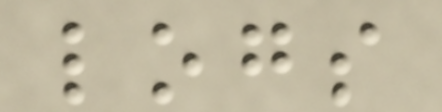logs
